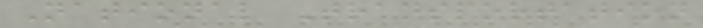National Transportation
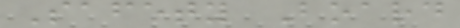Safety Board
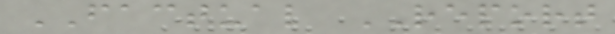FACTUAL REPORT
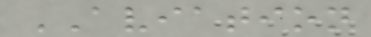AVIATION
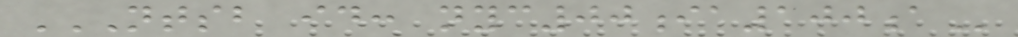NTSB ID: NYC00IA100A
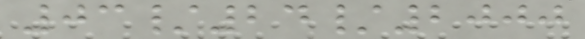03/24/2000
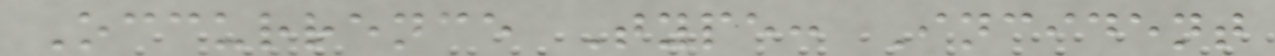Occurrence Type: Incident
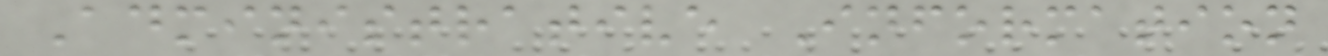Administrative Information
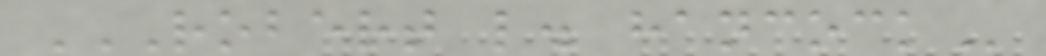ROBERT L. HANCOCK
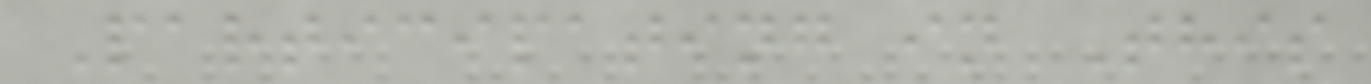Participating in This
